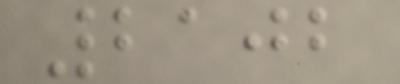2102
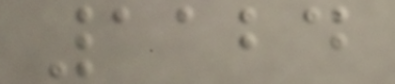1124
